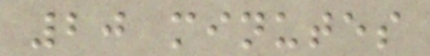20 minutes
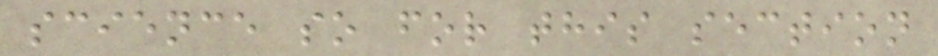science so for this section
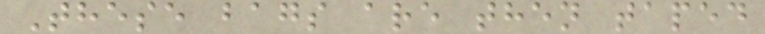These bags are then taped
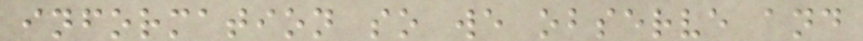information so we observe and
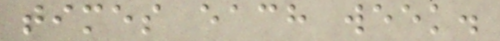times each week.
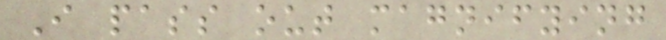I pass out magnifying
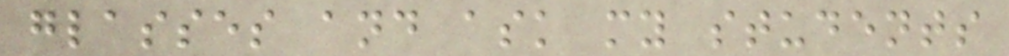glasses and ask my students
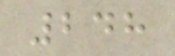248
